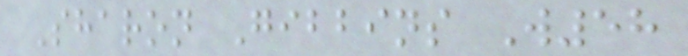Sharon Gibbins W58
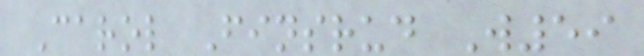Carol Finsrud W59
